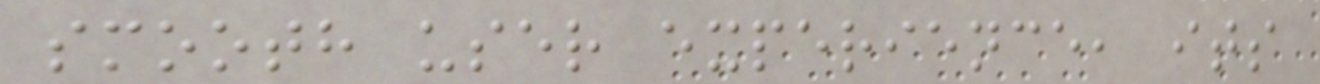smooth user experience, its
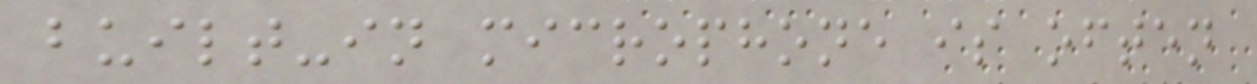built-in microphone is often
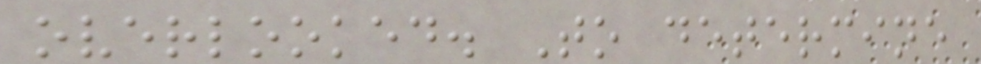overlooked. To determine
